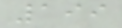199
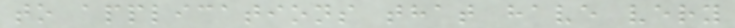to applications that have very
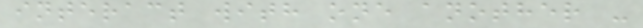interact with one another -
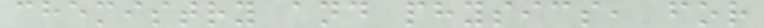chemistry and physics, for
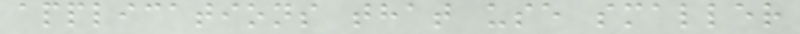applications that use smaller
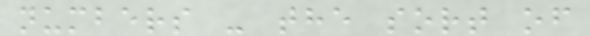numbers - the sort of
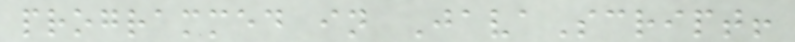programmed in JavaScript!
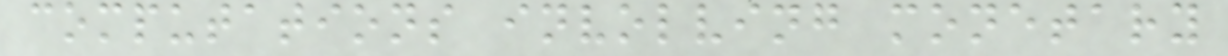computations involving monetary
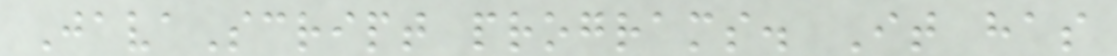JavaScript programs. It has
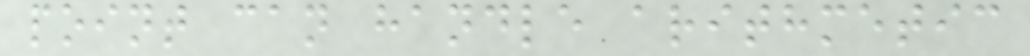point can handle arithmetic
